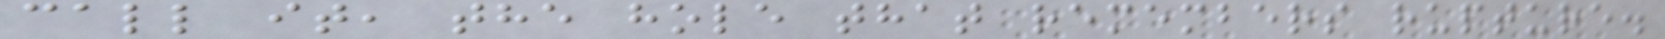call it, the hole that remembers rupture.
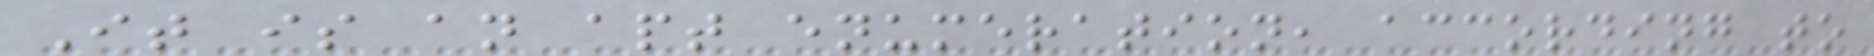It is an apt enumeration, according to
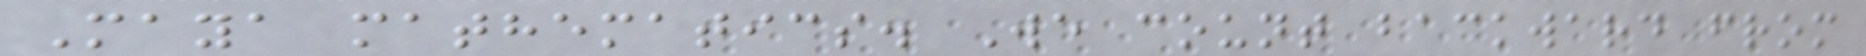Maya mathematics. We count backward from
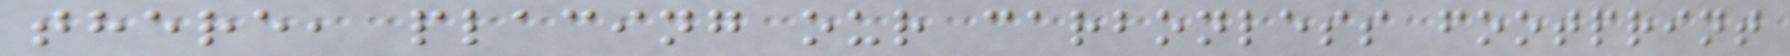there, placing our carbonless footprint
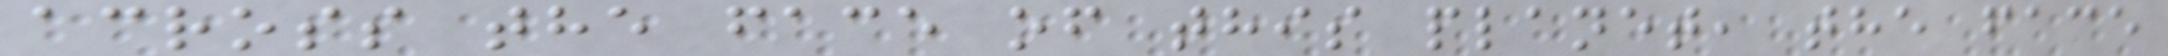across the face of this planet, the face
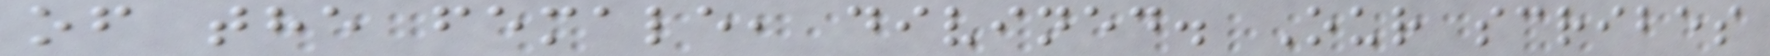of the female, divined. Our scribes
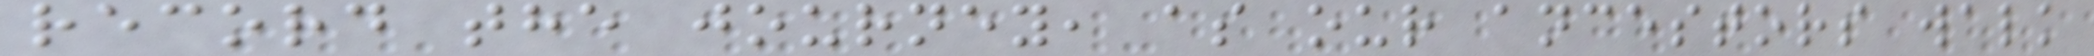record the journey, as our ancestors walk
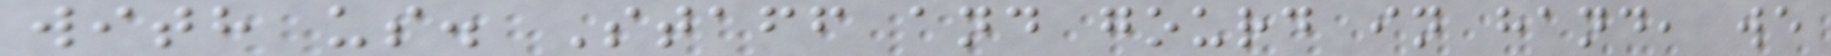with us. Staff and gourd in hand, we
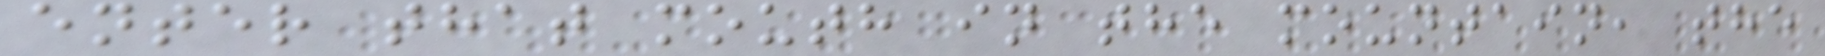enter that mouth in the mountain, the
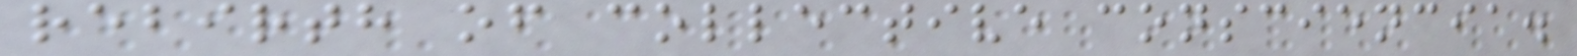rebirth of collective consciencia.
